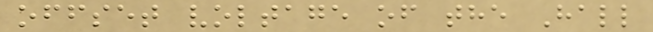offset voltage of the Hall
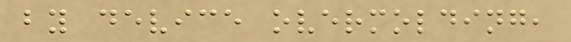by device overmolding,
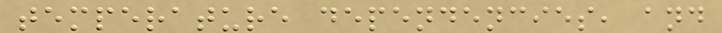temperature dependencies, and
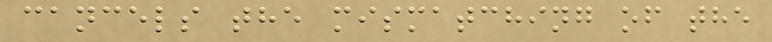cancels the mismatching of the
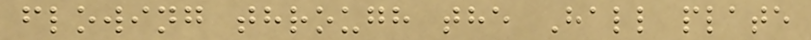flowing through the Hall plate
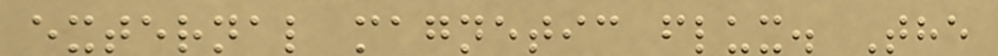external magnetic flux. The
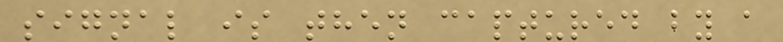signal is then captured by a
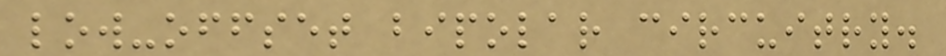low-offset bipolar circuitry.
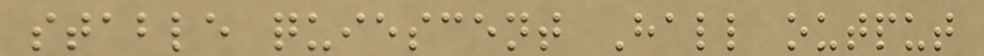stable quiescent Hall output
